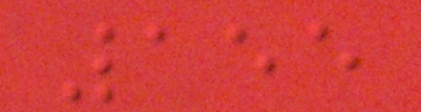155
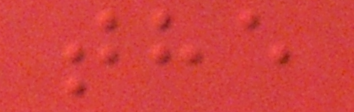the
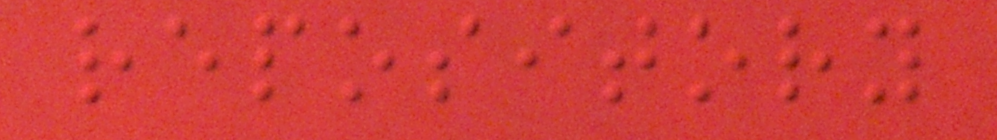repository
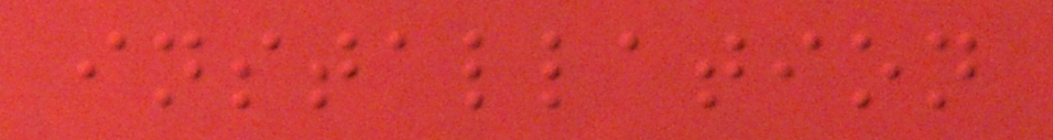installation
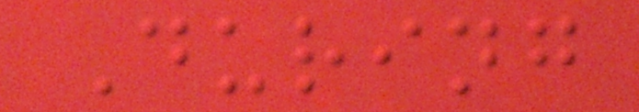During
